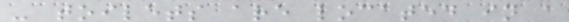- toilets are located in a
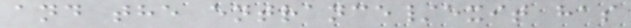and the entrance/exit has
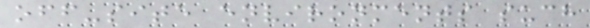off-site environments such
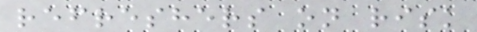refreshers on risk
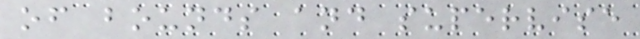of bounds and supervise
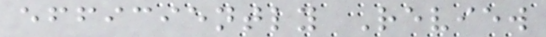efficiently Review
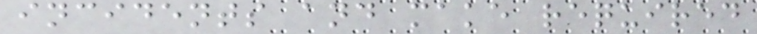incidents and make required
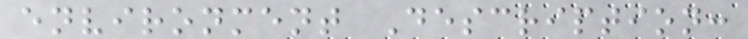environment Description:
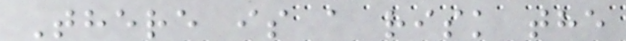There is a risk the
